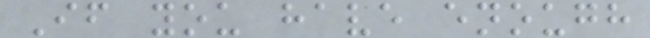If you have enough
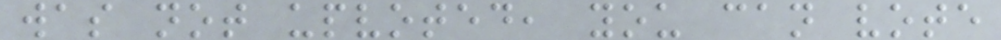was not upvoted, you can vote
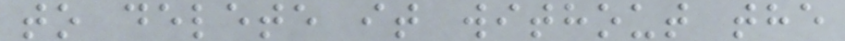to delete it without the
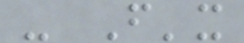- F'x
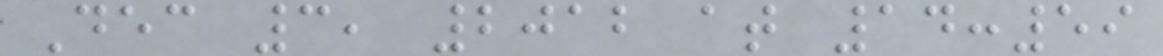Dec 3, 2012 at 14:59
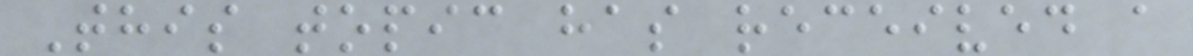This topic has received a
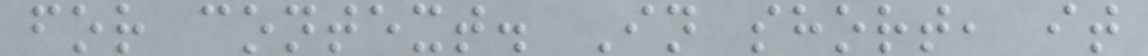for context. In short, it
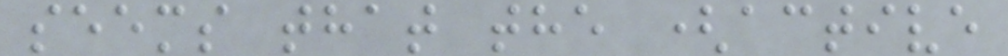seems that the (active
